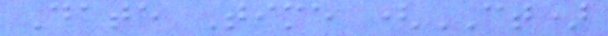Date Time (CT)
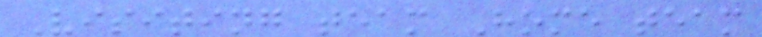Visiting team Home team
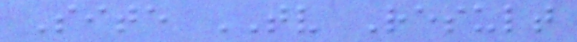Site TV Result
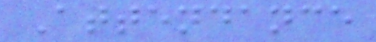Attendance
